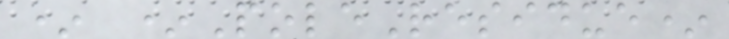* *PoleResidue*
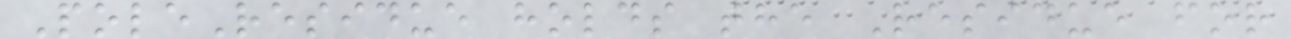PoleResidue holds the Residue for
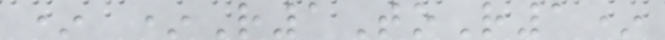* *R1ToR1*
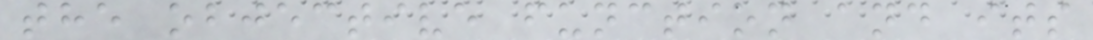the objective function and its
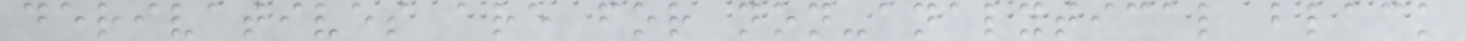derivatives are for non-analytical black
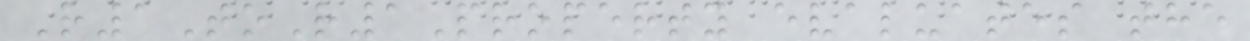R1ToR1Property evaluates the
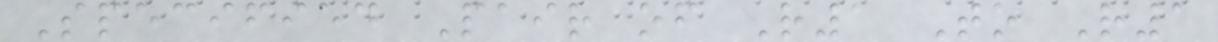Specified Pair of R1 To R1
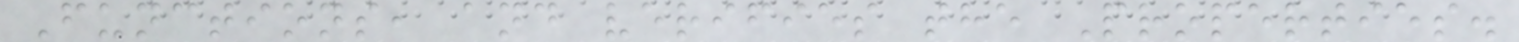Functions, and verifies the Properties.
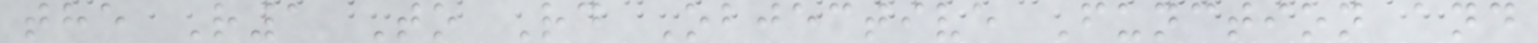the R1 To Rd Objective Function and
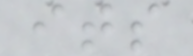its
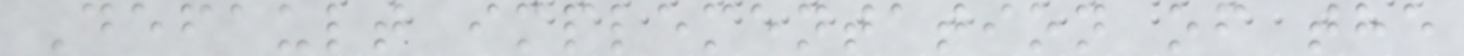Default implementation of the
